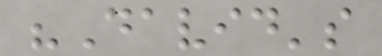"David's
